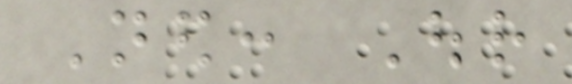Ned: Our
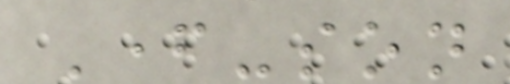Father-son
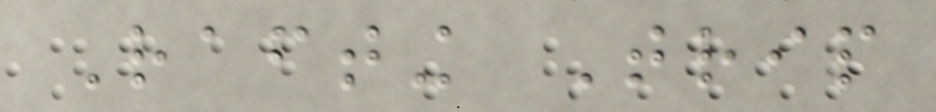Rafting Trip
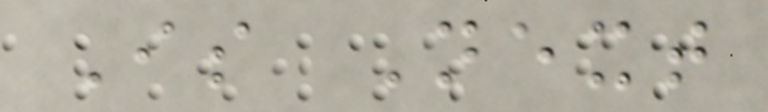Is Next
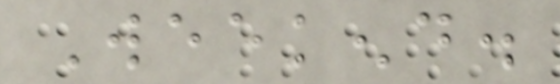Weekend.
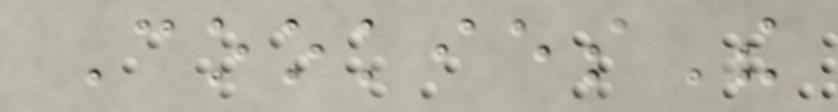CookiesThe
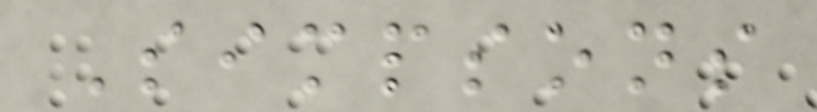Simpsons
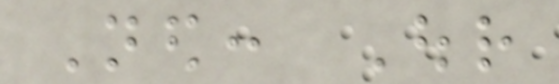Ned: Our
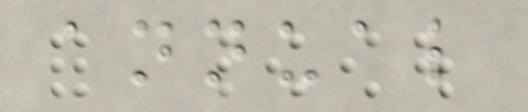annual
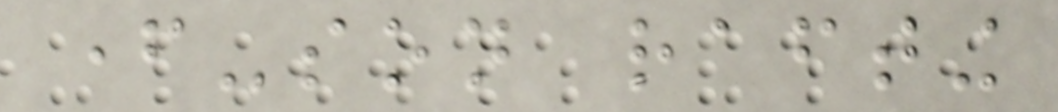father-son rafting
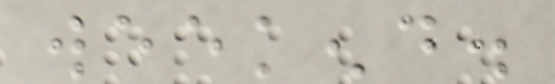weekend.
